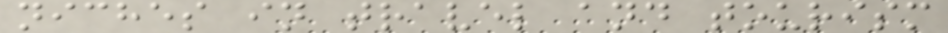niches in travel and tourism
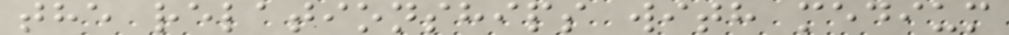the relationships with medium
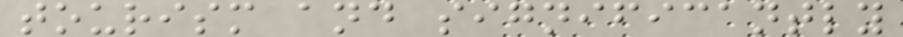tourism and significantly
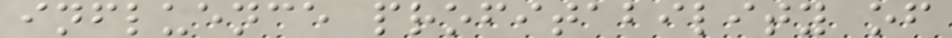influence profitability of
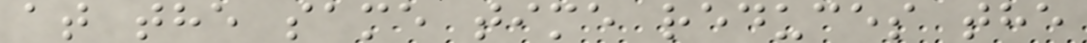at the same time reduces the
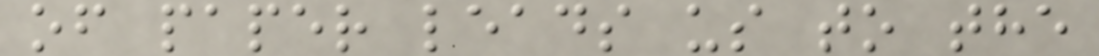of paper leads us to the
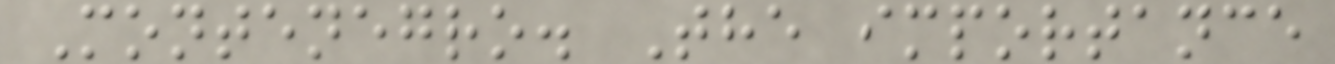Montenegro. The importance
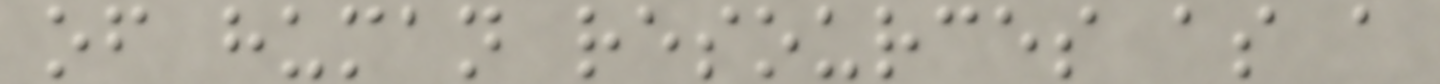of human resources as a
